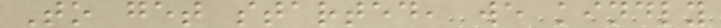To get started, we kindly
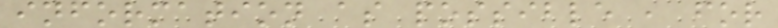information as possible , for
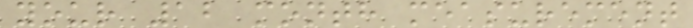your 12 month measurement
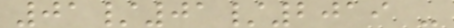01/01/2019 -
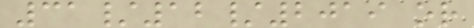31/12/2019 or
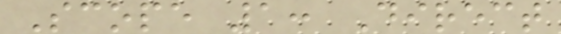Scope 1: Direct
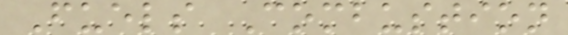Fuels Combustion
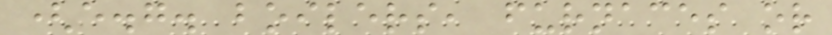(e.g. boilers, furnaces or
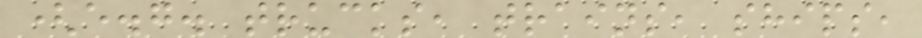(e.g. trucks, trains, ships,
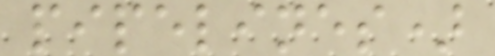pipelines)
